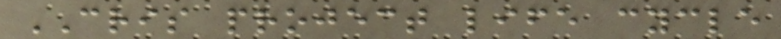CRIS project life cycle
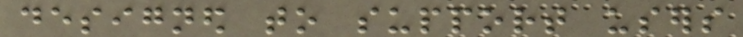designed to support users
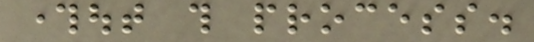throughout this process.
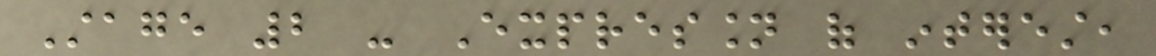Stage 2 - Expression of interest,
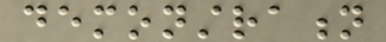demonstration
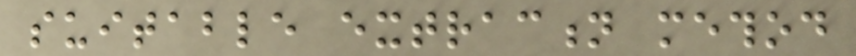suitable extraction method
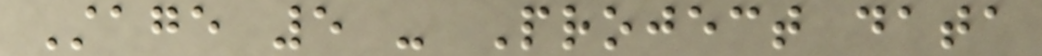Stage 5 - Project data
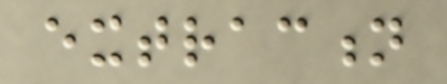extraction
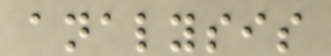analysis
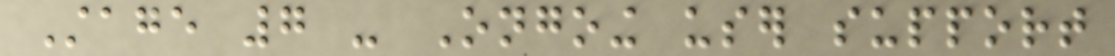Stage 7 - Ongoing user support
